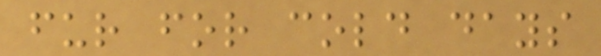fur for cold days
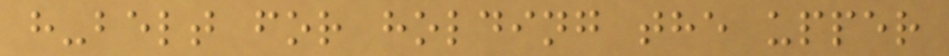h-belt for holding the upper
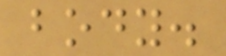body.
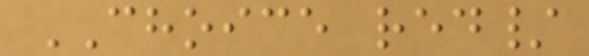CHOICE red/
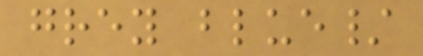grey blue/
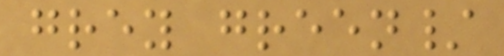grey green/
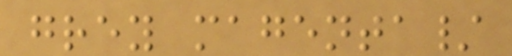grey magenta/
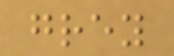grey
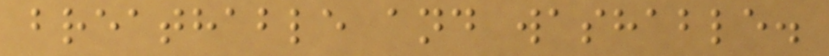breathable and washable.
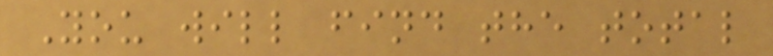You will find the total
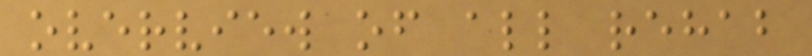overview of all rehab
